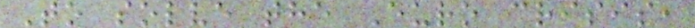To solve the Euro crisis,
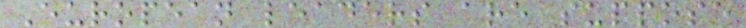European leaders are suppose
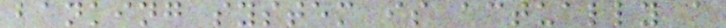banking system is actually a
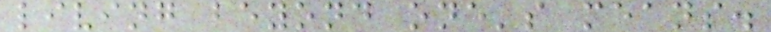living beyond one's means.
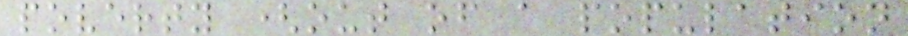poverty (out of a population
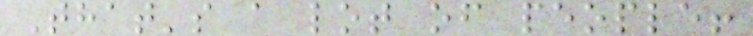That's a lot of people!
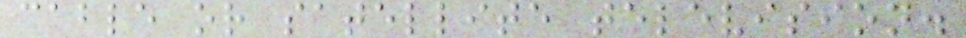cable or satellite television.
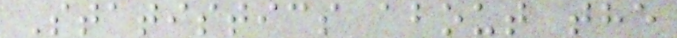Statistics about the
